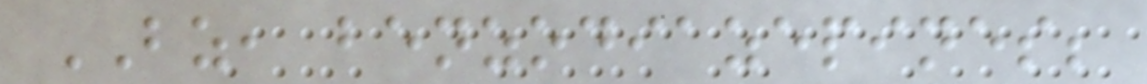BZ, benzodiazepines;
